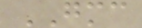GMC
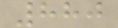880
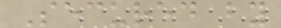Secured by
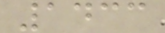1433
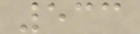533
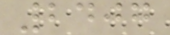2407
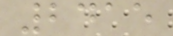2415
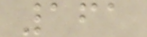161
